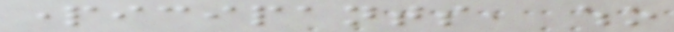participants, who
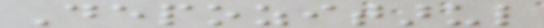Depozitarul
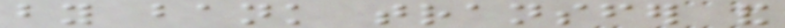by bank transfer and
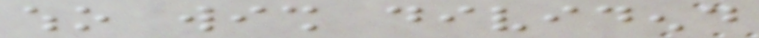who wish dividend
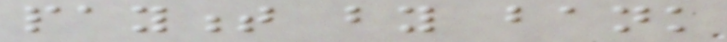payment by bank
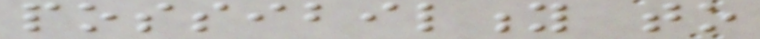possibility to
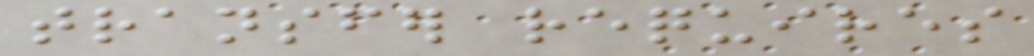transfer requires
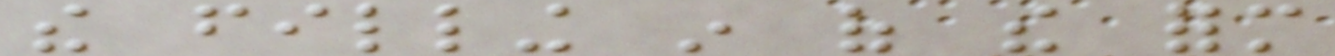the filling in of the form
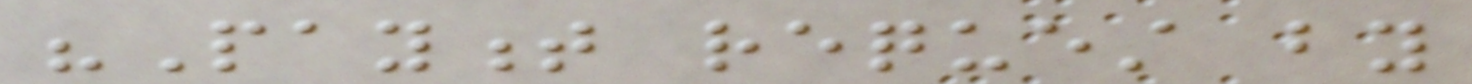"Payment request by
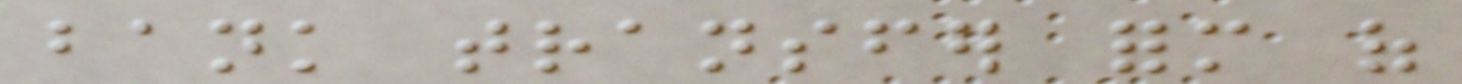bank transfer form of
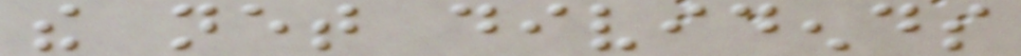the net dividends
